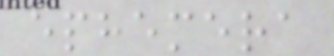ephemera
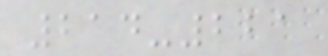214-221
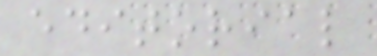editorial
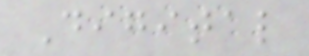Digital
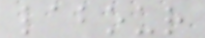labour
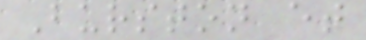Burston et
